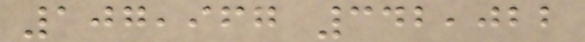107,967 342,022
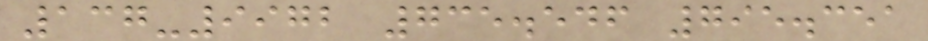137-9972 735.546 795.351
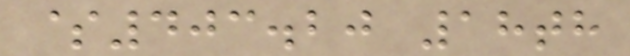$403.20 18th
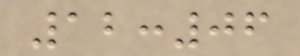12:06
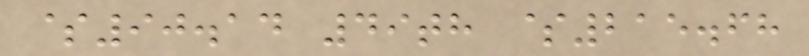$90.14 49th $215.68
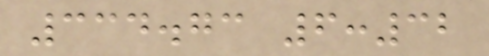334.73 6:32
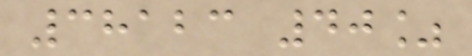38123 40%
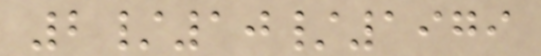2/10/1979
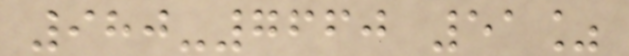980-7660 51%
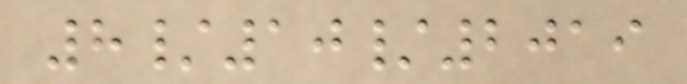8/10/2019
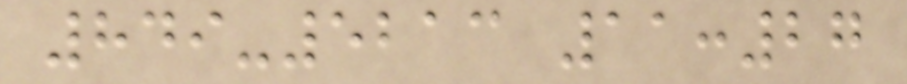849-5213 11:27
